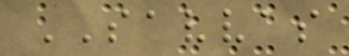SAVVAS
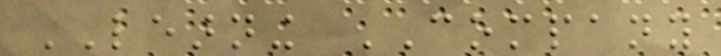LEARNING COMPANY
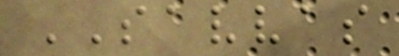SAVVAS
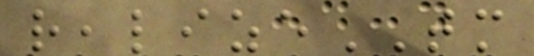realizeTM
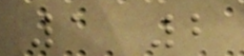1 2
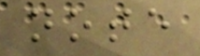note
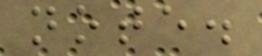note.
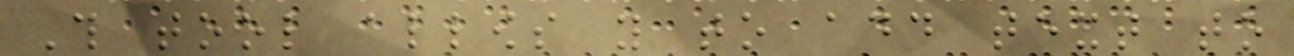This tool allows you to add text to
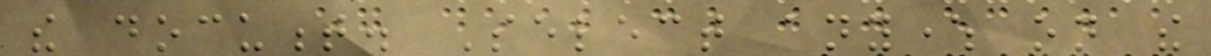the document. Select anywhere on the
